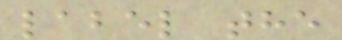label the
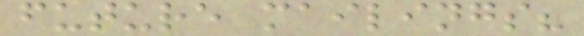future mailings?
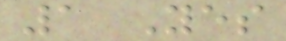1 Yes
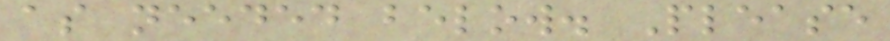as needed below. Please
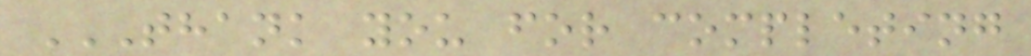THANK YOU FOR COMPLETING
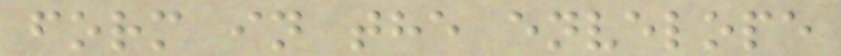form in the envelope
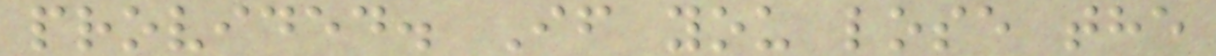provided. If you lose the
